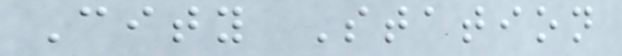City Station
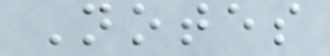Notes
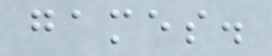games.
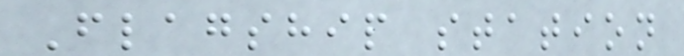Flagship station
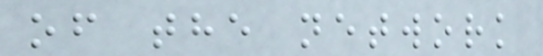of the network
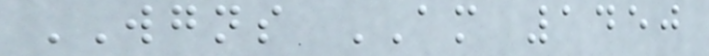WGNS AM 1450
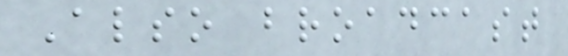Also broadcast
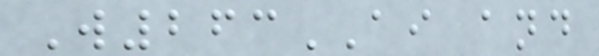W263AI and
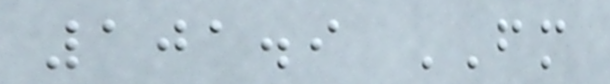101.9 FM
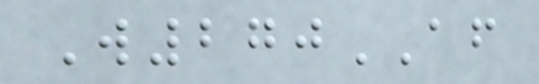W270AF
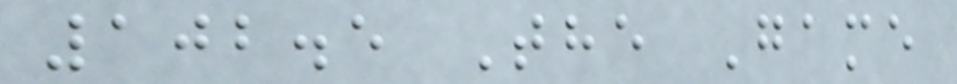102.5 The Game
